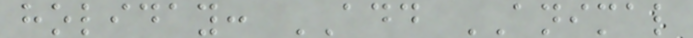holiday: ADD ANIMAL
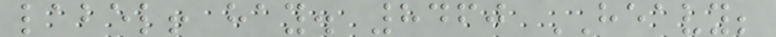label! hay. 8460 HEAVY;
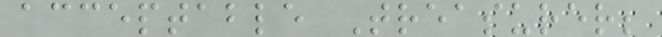acceptable Treasurer;
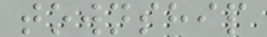township
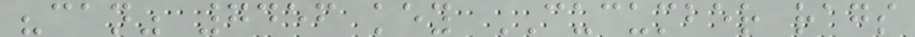"can" 7456 key CUCUMBER rags
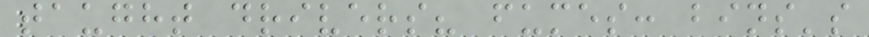taught drivers? fumes: bins's
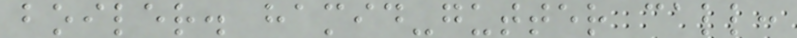boiler. hamid-gutter call:
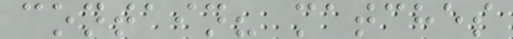contain? matches
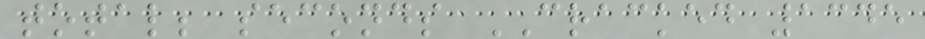total; seconds CRACKED 1345
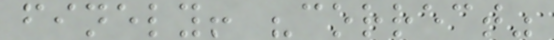finely! "correct"
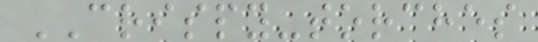CRISPY-torches
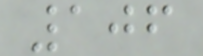106
